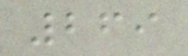269
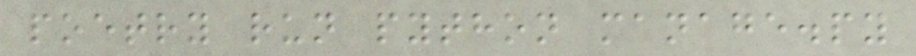poetry run python manage.py
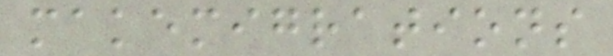makemigrations
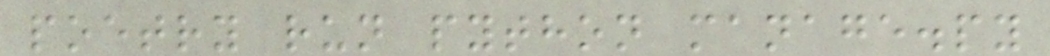poetry run python manage.py
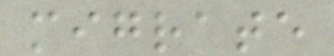migrate
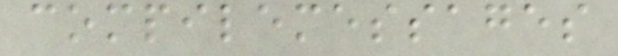compilemessages
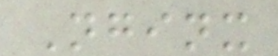Nginx
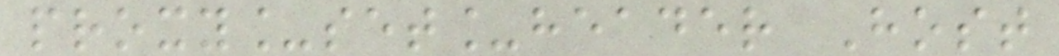proxy_set_header Host
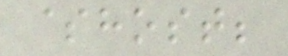$host;
